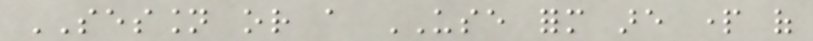SESSION or a USE form are part of
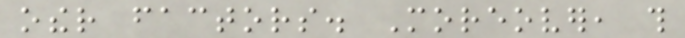other factors. Moreover, this
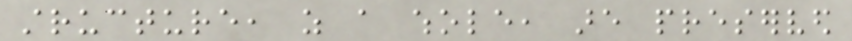structure, as a whole, are preserved
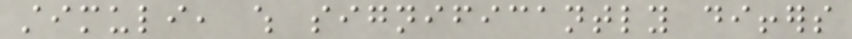stimuli, which significantly differs
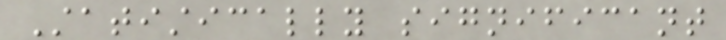Statistically significant
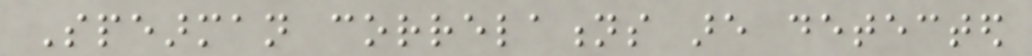Spearman correlations are detected
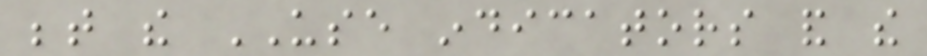between the USE indicators and the
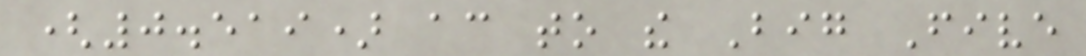(0.519) according to the Big Five
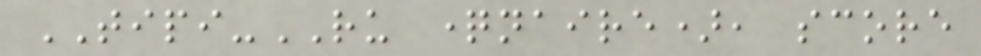TIPI-RU questionnaire), score
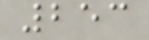253
